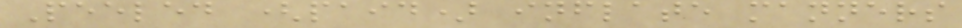Peeled (paid) inflate manners
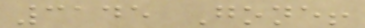3145 Gone!
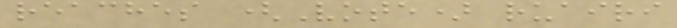reaches (Vote) ruairi
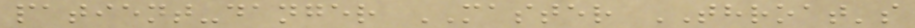patient-danger MASTER THROAT's
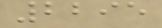2295
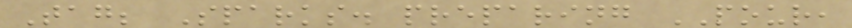Tag; Sparks. preparing POUR,
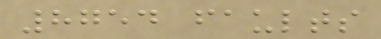8754 faults
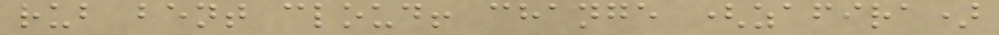rub bent cloud! change (zafira)
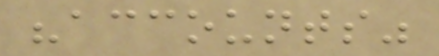"accounts"
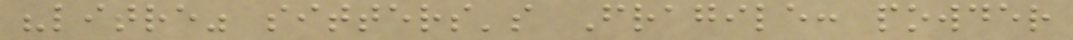"litre" sitters's Fragile: powder
